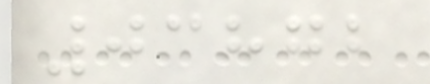03872
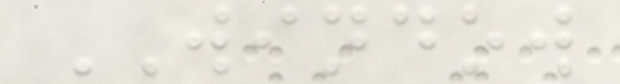WINDOW
